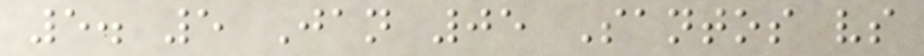5. 5 Jan 05 Santos vs
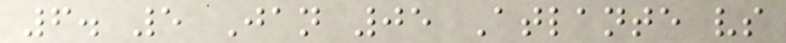6. 5 Jan 05 Atlante vs
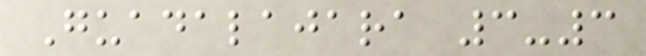Guadalajara 3-3
